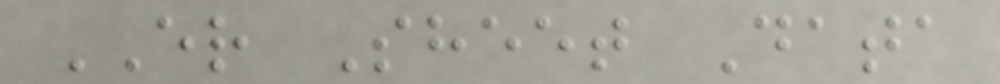ER Sheet Data
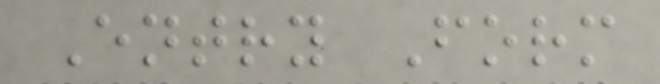Entry Form
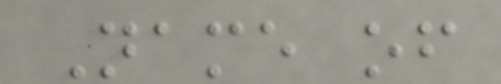Name of
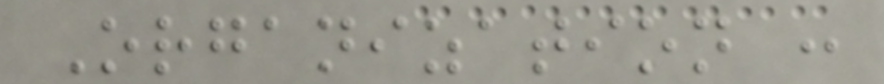Organization :
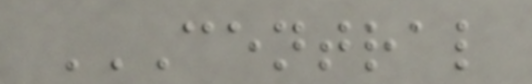CENTRAL
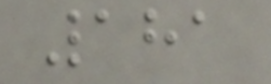181
